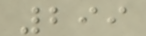299
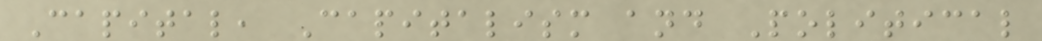Capital, Capitalism and Political
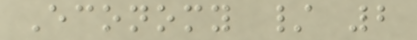Economy / 2
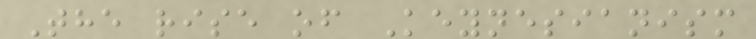The rise of Keynesianism
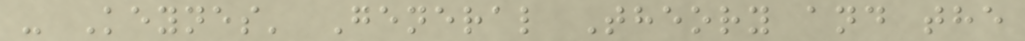- Keynes' General Theory and the
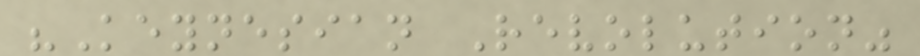"Keynesian Revolution"
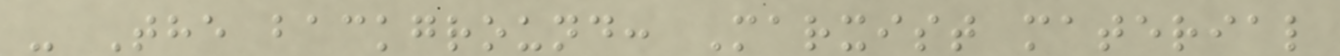- The background: Marxist material
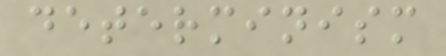determinism
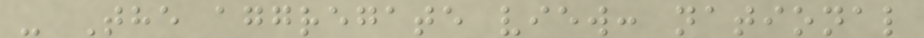- The aggregate view: national
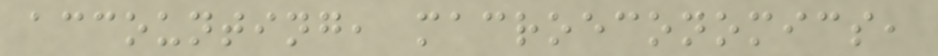accounting, macroeconomics,
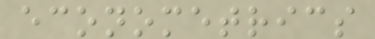econometrics
